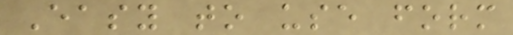Easy to use form
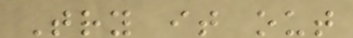Try it out
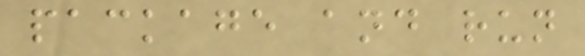package and run
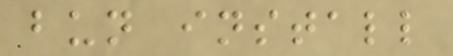bun install
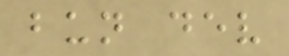bun dev
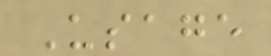Usage
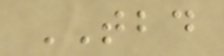TBD
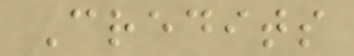Credits
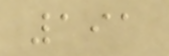191
